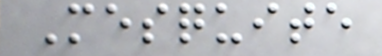Mesquite
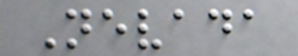Nevada
